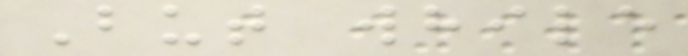But while
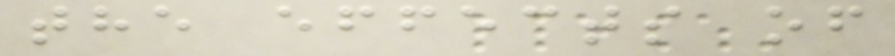the effects of
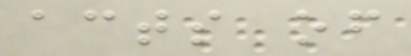acts of
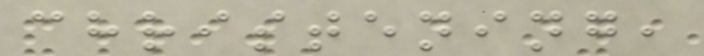christening,
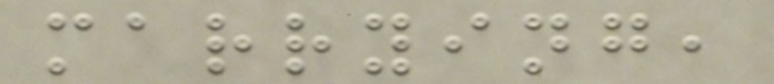marrying,
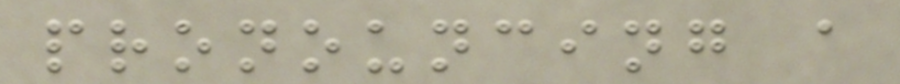pronouncing a
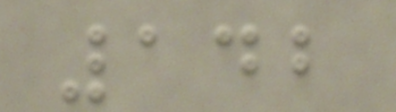142
